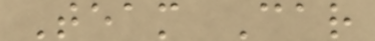Team Car
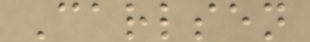Carlsen
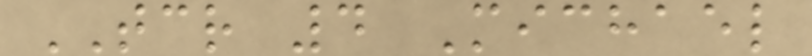TCR 4 Michael
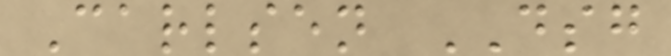Carlsen DSG
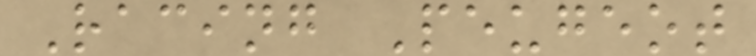Racing Peugeot
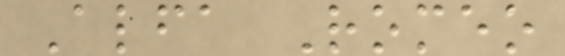Alfa Romeo
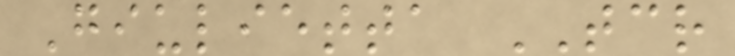Giulietta TCR
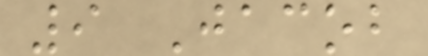9 Jacob
